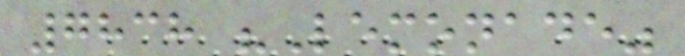7838 "Lemonade"
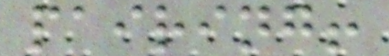pairing!
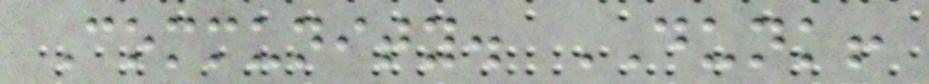Community. DUNK!
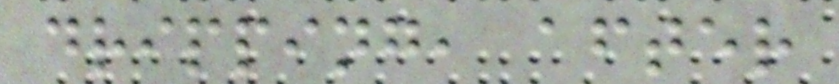dripping, after
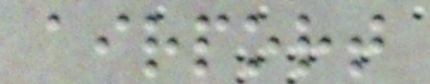airport
